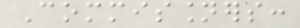Commissioners:
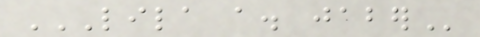LILA A. JABER
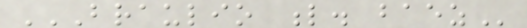BRAULIO L. BAEZ
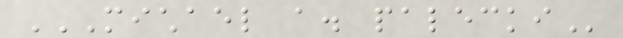MICHAEL A. PALECKI
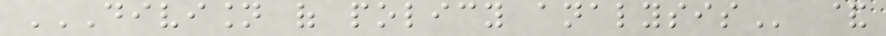DIVISION OF POLICY ANALYSIS &
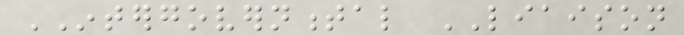INTERGOVERNMENTAL LIAISON
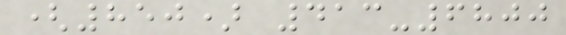(850) 413-6800
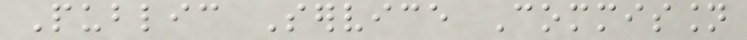Public Service Commission
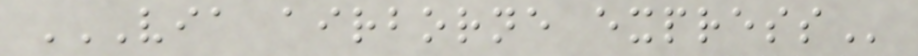VIA AIRBORNE EXPRESS
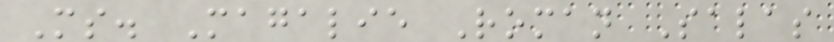Ms. Magalie Roman Salas
